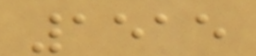1515
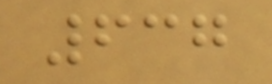637
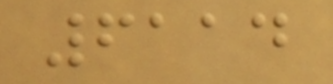6114
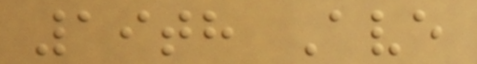19th Ave
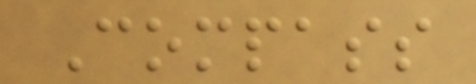Compass
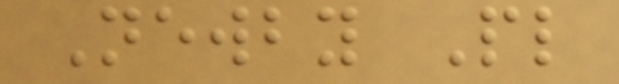Newby Pl
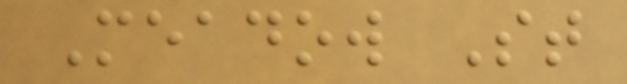Meadow St
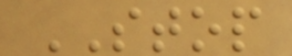STOP
